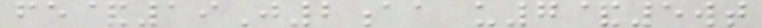fe&19J2aa u7&5wt
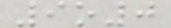9o0
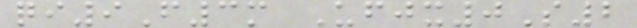qi9F3m Ufjx0S2
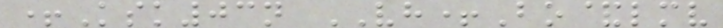+Ksk03n VH+Bo&lmv
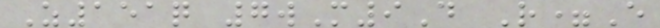Z151q 7wM9D R=E
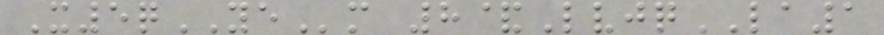X5qYEm 8&LvjqLA1
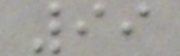99
